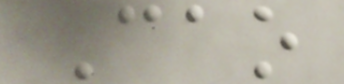Cao
